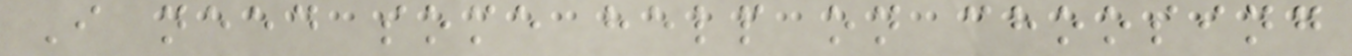I need some help on choosing
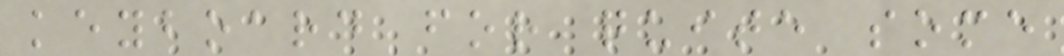keyboard for quite some
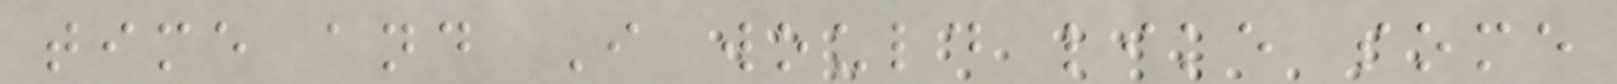time and I would like some
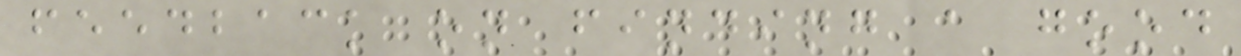feedback on finding a good
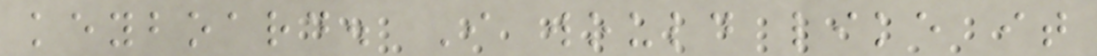keyboard. I would like it
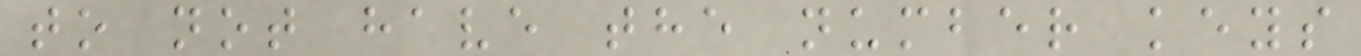to not have the number keys
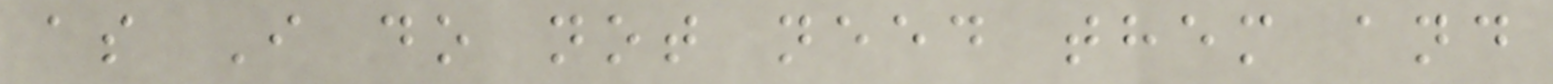as I do not need them and
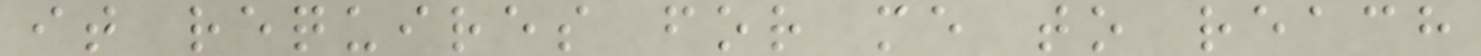it requires for me to reach
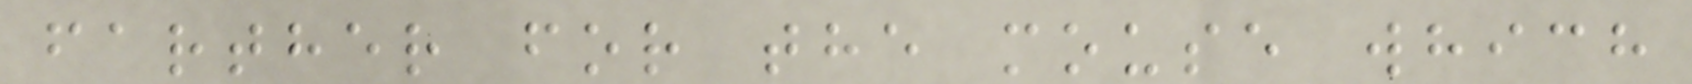farther for the mouse which
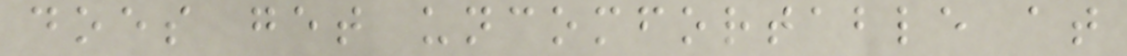does get uncomfortable at
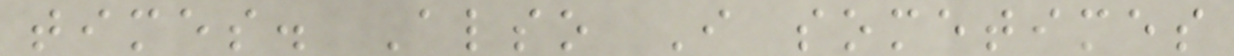times. Also I sometimes
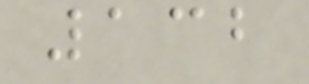132
